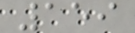159
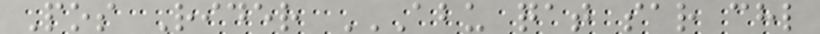Pos Rider ABU QAT SAR CHL
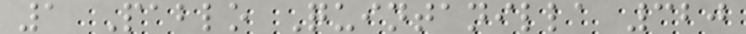1 Pablo Quintanilla 320
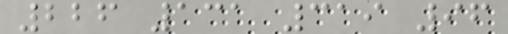226 131 319 96
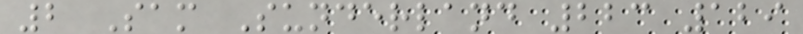2 Sam Sunderland 223 129
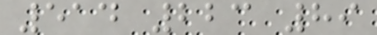514 223 89
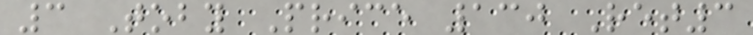3 Toby Price 130 Ret3
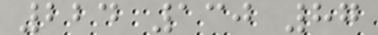224 130 87
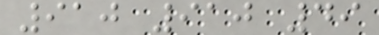910 910 49
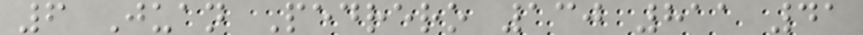6 Juan Pedrero 130 811 41
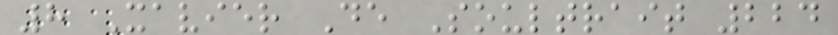8 Xavier De Soultrait 224
